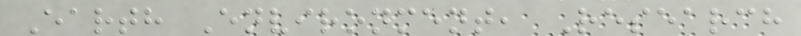Earth Environment, Research
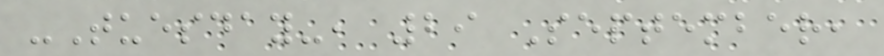-Tuesday-, 29 September,
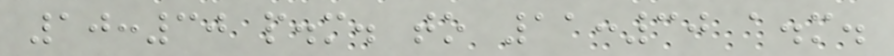10:30 p.m. to 11:30 a.m.
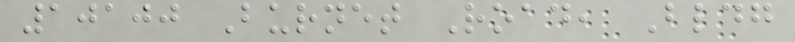10100 Burnet Road, Bldg
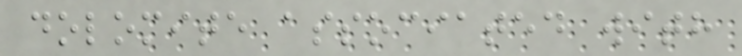dolomite associated with
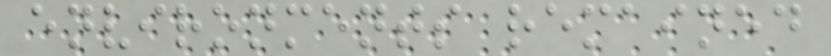environments remained
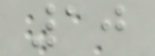10
